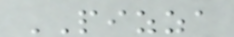PIZZA
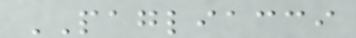PAGLIACCI
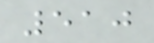510
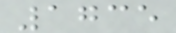1735
